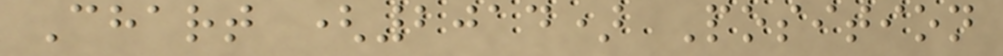Chart (2014) Position
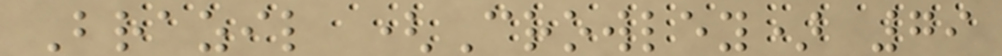Brazil (Crowley) 79
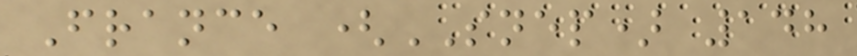France (SNEP) 148
